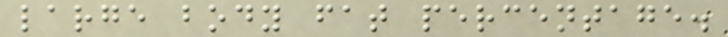large body fat percentage.
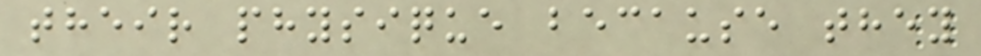their physique because they
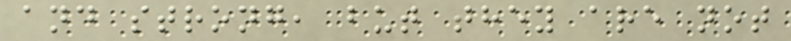and strong, but they are not
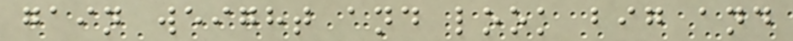gain weight and look big and
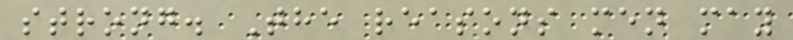strong. The reasons men may
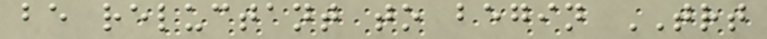be reluctant to begin TRT
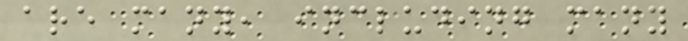are many, including many
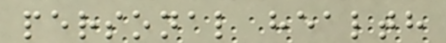personal health
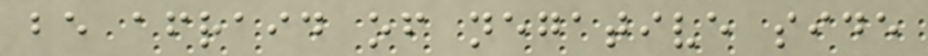be afraid of negative side
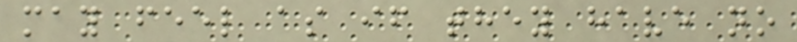may feel as if they have no
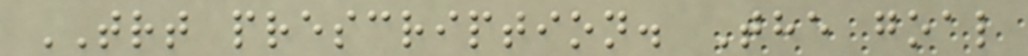TRT prescription. The goal
